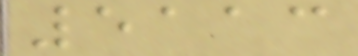5113
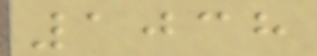1038
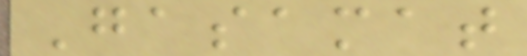Gasamat
